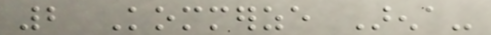2 Kommerze Arena-
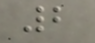2
